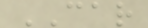CAR
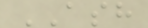ASH
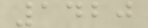1420
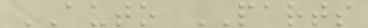AUTO PARTS
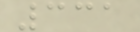331
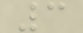3
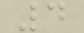4
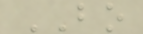BO
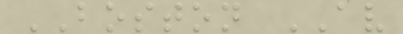BOSTON AV
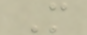M
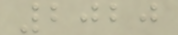2020
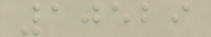10529
